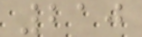210
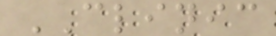CLINIC
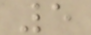5
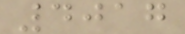4017
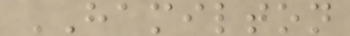HAMILTON
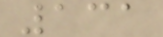131
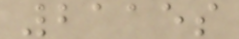2115s
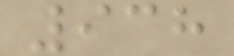938
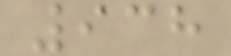938
